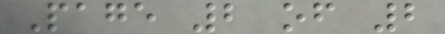Page 2 of 2
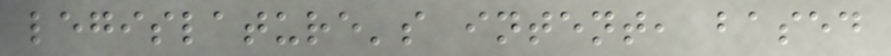legislature's intent, based
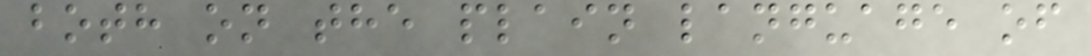both on the plain language of
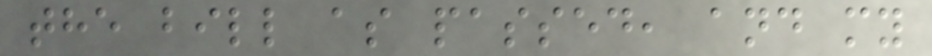the bill as passed, and my
